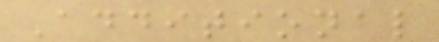Additional
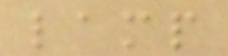lamp
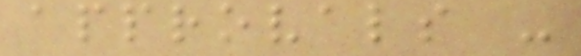approvals -
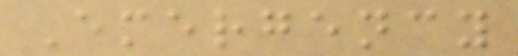Emergency
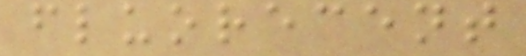fluorecent
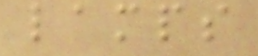lamps
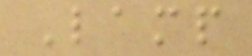Lamp
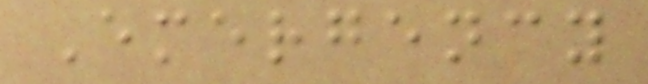Emergency
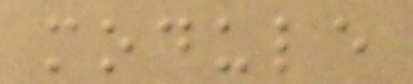module
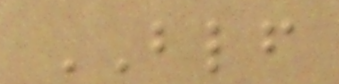BLF
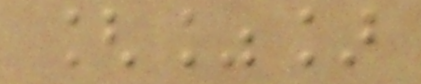[%]
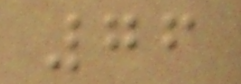76
